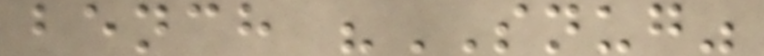bench "SNUG"
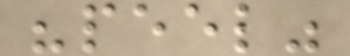"peel"
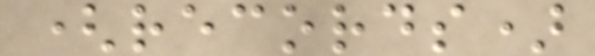(records)
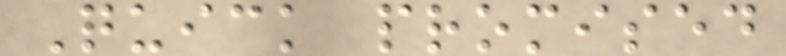Quick promised
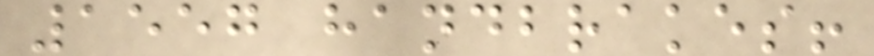1557 handbrakes!
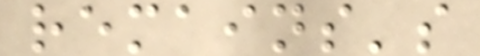remains's
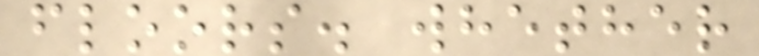floors. whether
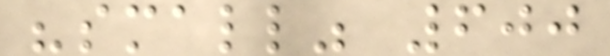"small" 600
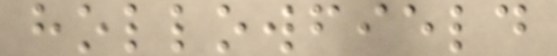hollowfield
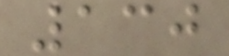130
